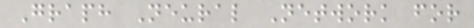Graph Neural Network for
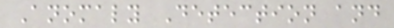Anomaly Detection and
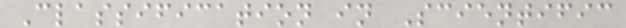Classification in Scientific
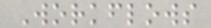Workflows
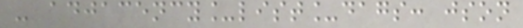- adjacency_list_dags: json
